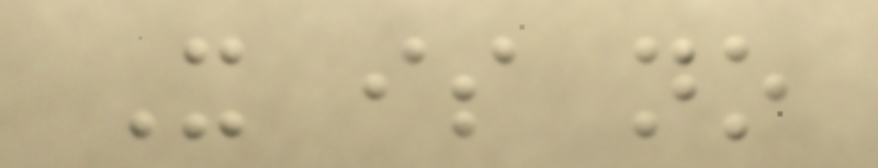It is no
